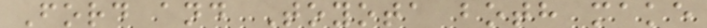Ford and Toyota both make
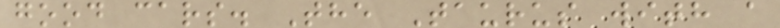good cars. The Taurus with a
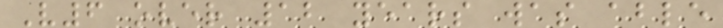V6 over 12 years was able
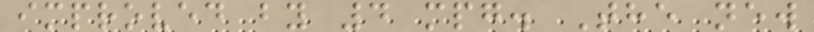improved by 4 mpg. The new
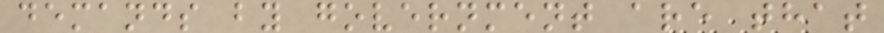demands by government are that
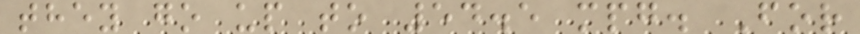they go up to 54.5 mpg. For
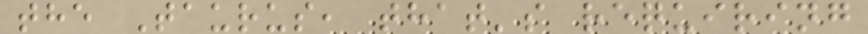the Taurus, that's requiring
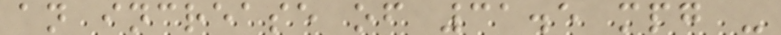an increase of 31.5 mpg -
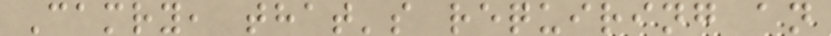Camry, that's requiring an
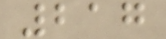217
